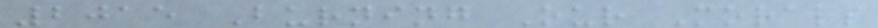2015 Burning Our Morals
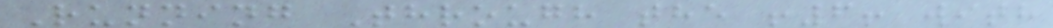Running Through the !6! with
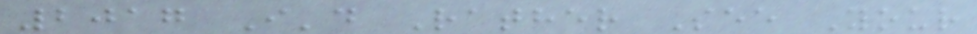2017 I'd Rather See Your
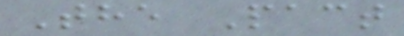The Pact
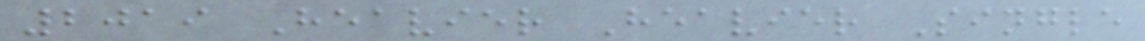2019 Heavier Heavier Single
